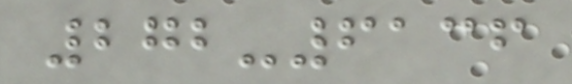272-6136
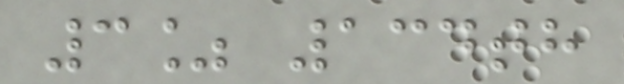3% 134th
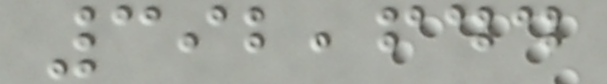392,644
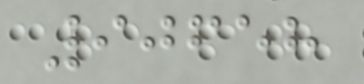90658
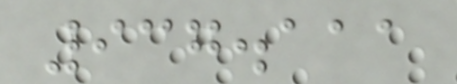937.111
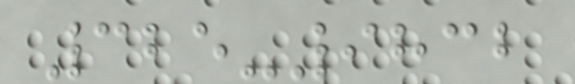325-9832
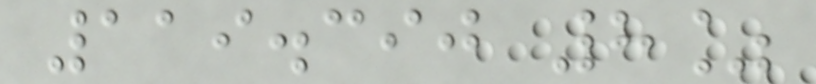119.390 8%
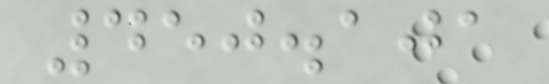450.101
